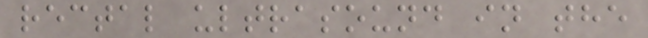rectal ultrasound in the
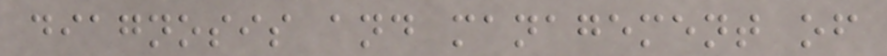diagnosis and management of
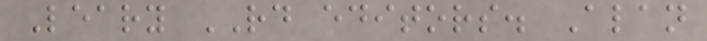Leary RD editors. Alan
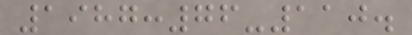1987:76-110.
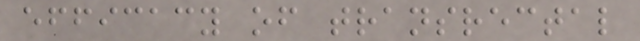efficacy of transrectal
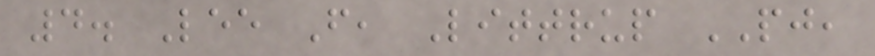4. Lee F, Littrup PJ,
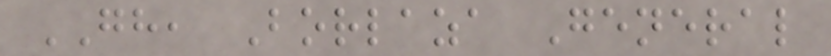GH, Borlaza General
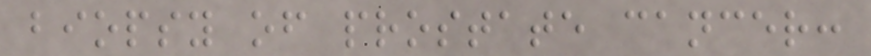biopsy of prostate cancer:
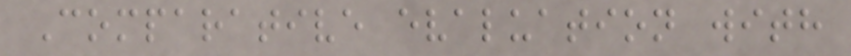Comparative evaluation with
